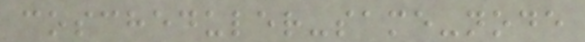coscheduler-same-node
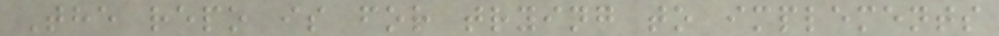The repo is for trying to implements
